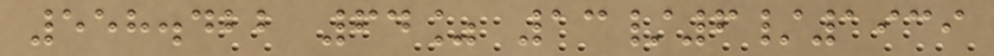558.422 64% 13/6/1939
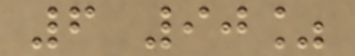6 90%
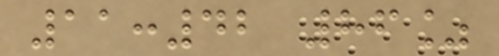11:42 86%
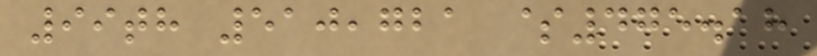99th 510,721 $475.18
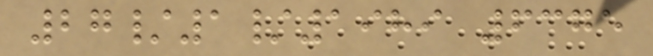27/1/1989 6375
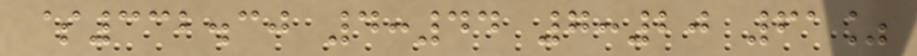$332.30 4:44 7:20 61%
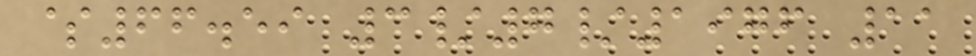$66.59 3/7/1976 11
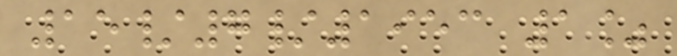15/7/1953 1%
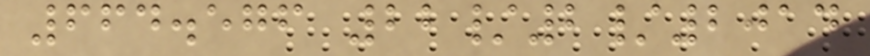664.576 22/2/2014
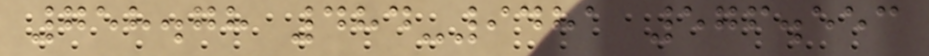758.78 484-9481 576.553
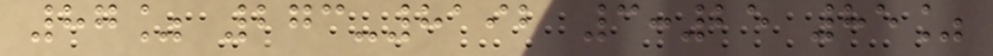87% 273-8192 3:25 85%
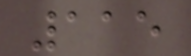115
